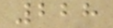228
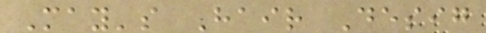May's Hair Desig
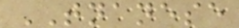TNANESE
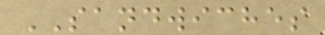SANDWICHES
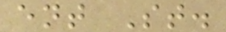ent St.
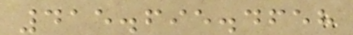415.695.4658
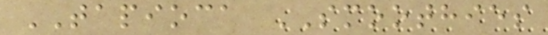TAPIOCA SMOOTHIES
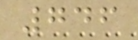746
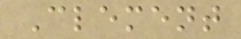Clement
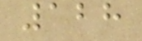128
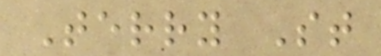Terry St
